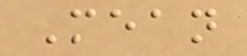Mean
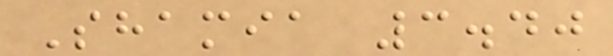Shamia 3.40
